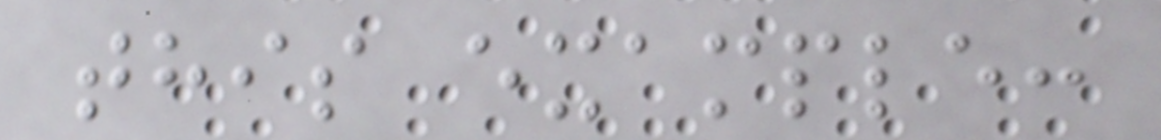this example:
